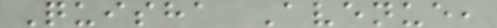Quisha Avenue,
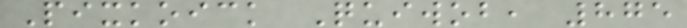Pixkoick Quiwob, 875
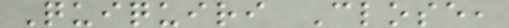Quiquiri Close,
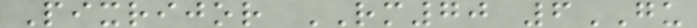Pixrijor RM70 6GU
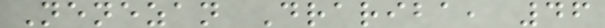Nenezan Drariba, 46
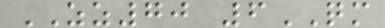ZZ70 6QM
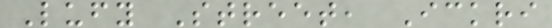Lufy Street, Ickri
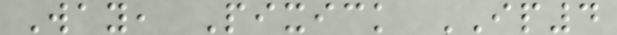Way, Pixick IP4
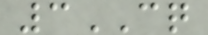3CQ
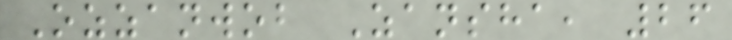Ozzanwob Zansha, 26
